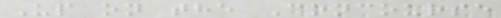Up on the Concourse
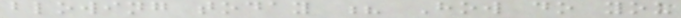blowing today ? How do you
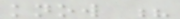know ?
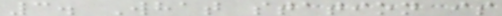3. What station is
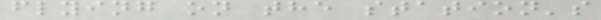flying on the station's
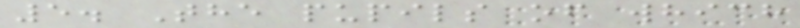5. The pupils of which
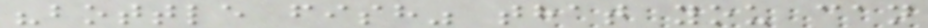"bottle fish" that you can
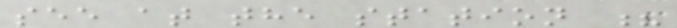see at the station ?
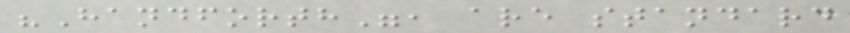"Handforth", are standard
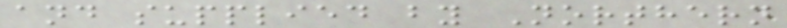and supplied by Northern
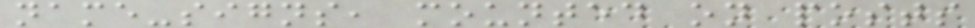name-signs, mounted on posts
